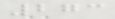273
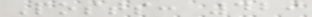Posts: 429
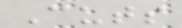Cuts
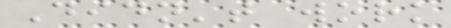Didn't work
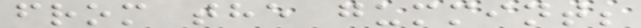from the gummint;
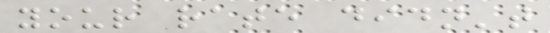your rate didn't
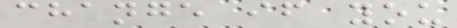change if you
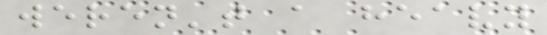weren't a heavy
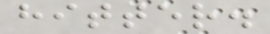hitter.
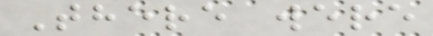There were
